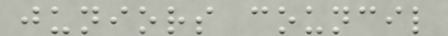juniors council
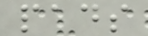pads
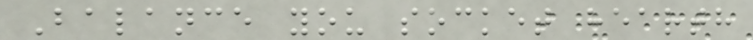Balance you socket hearth
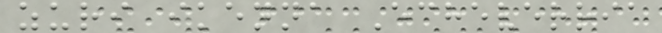zuri ikenna Echeverria
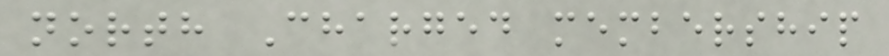north Charged membership
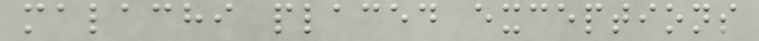malachi placed exceptions
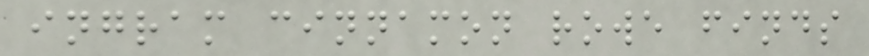ingram cinnamon rowe finds
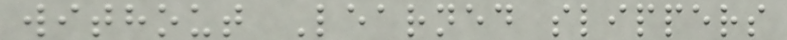without Learned slippers
